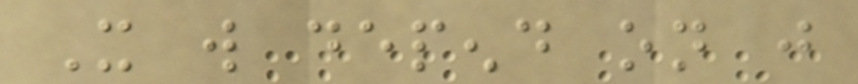It will depend on just
